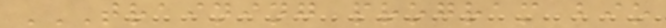TRAINING PROGRAM BIO
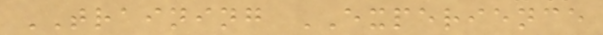TRAINING EXPERIENCE
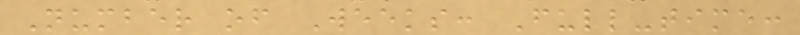Number of Weeks: Full-time:
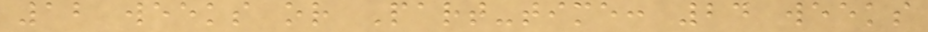12 weeks or Part-time: 24 weeks
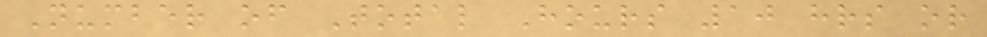Number of Total Hours 10 hrs or
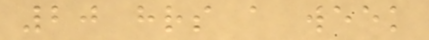20 hrs a week
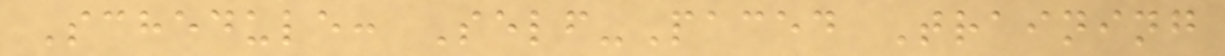Schedule: Self-Paced Training
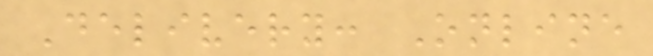Delivery: Online
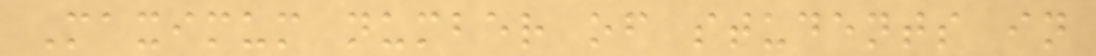Maximum number of students in
